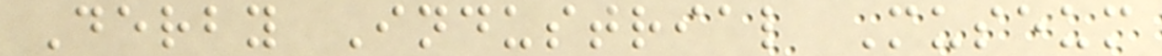Derby Industrial Museum
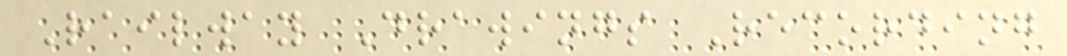Railway Drawings Recording
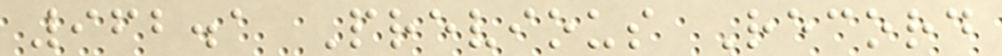962.1 Previous Record
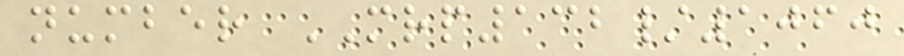number MRP132/1060
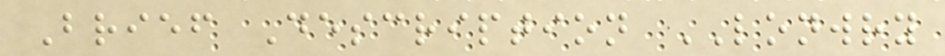Brief Description LONWRY
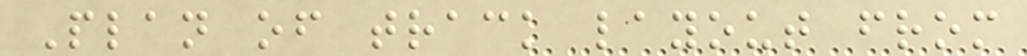Plan of track layout from
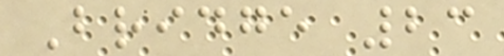Bridge 23
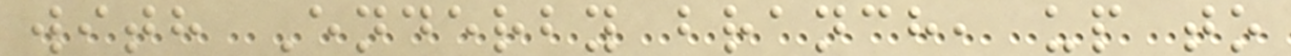with Enderby branch, up to
